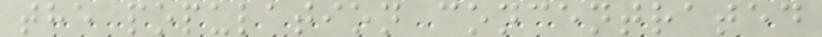the population concentrated
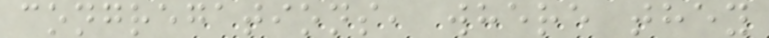congregations, where they
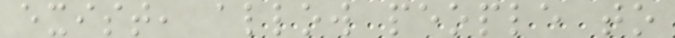exist, allow people to
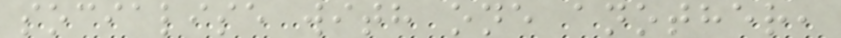socialise with one another,
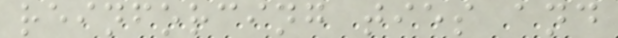reinforcing ties and
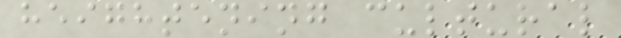heightening cultural
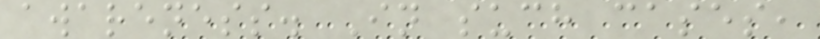awareness. In such cases,
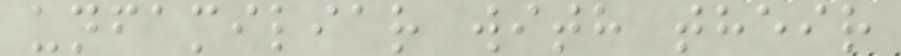unfamiliar with their
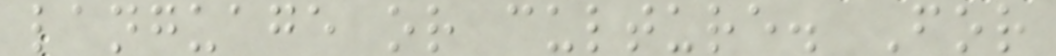language or culture. For
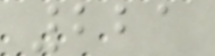221
